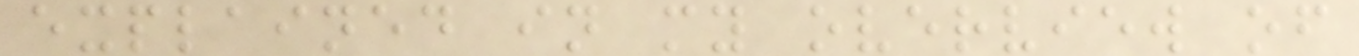explained in my overview of
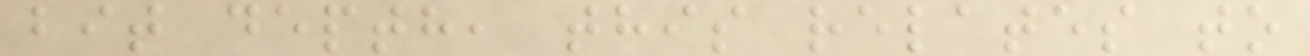bit depth, this relates to
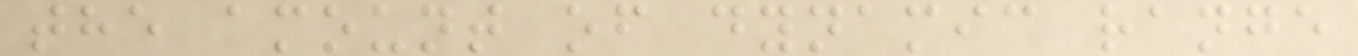the amount of dynamic range
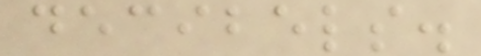decibels.
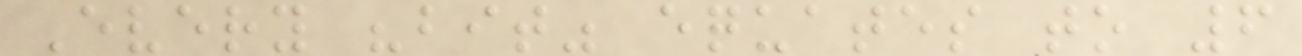Every "bit" equates to 6
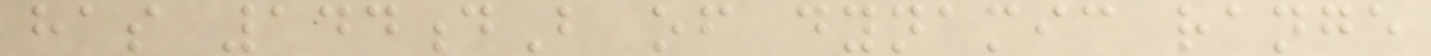has 144dB of dynamic range
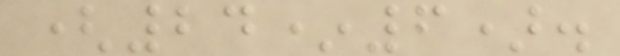(24*6).
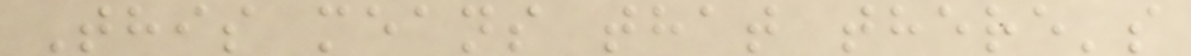This means that there's
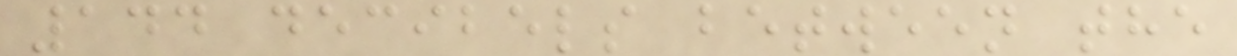144 decibels between the
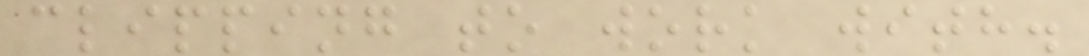clipping to work with.
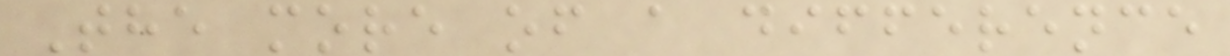The more of a difference
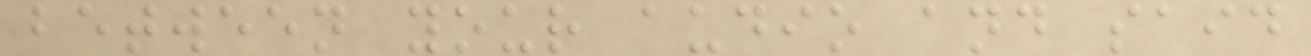between your audio and said
